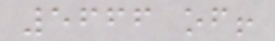5666 of!
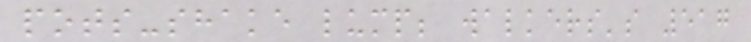pots-shake lump; walkers's 517
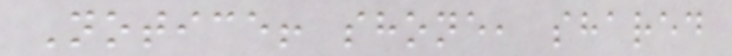Notice! shone, shared
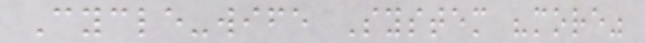Cycle-wife System "more"
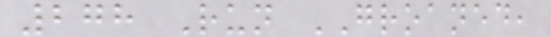278 Run GROANED,
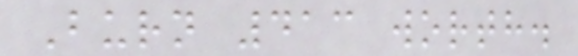Burn 413 worth.
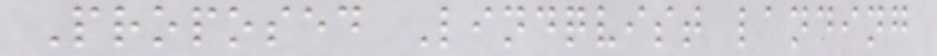Proposed Lindqvist landing
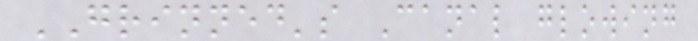GRINNED's Canal glowing
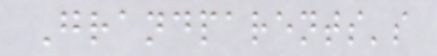Grandparents's
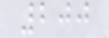200
